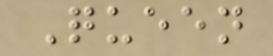Queen
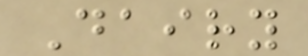Dairy
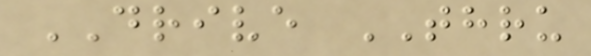DRIVE THRU
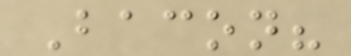Bacon?
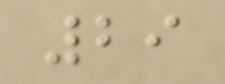29
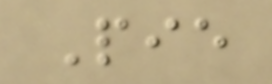Pie
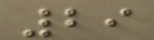29
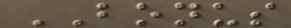BONUS
